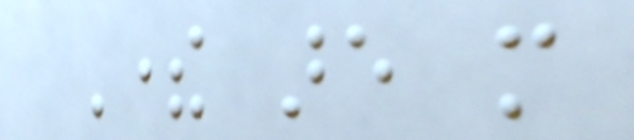There are more
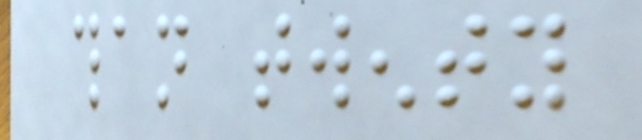than twenty
